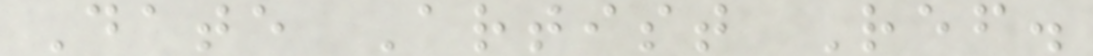Date Artist Ref.
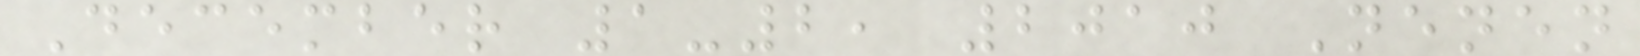December 1-2, 2010 Nenen
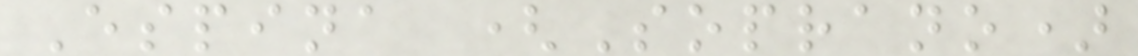Espina (Soprano)
